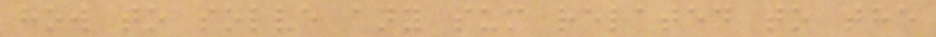how to solve any sum related to the
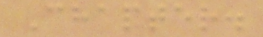Chapter.
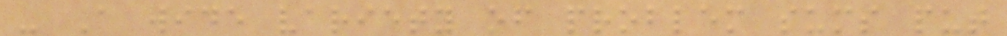- A wide variety of problem sums put
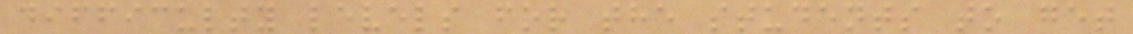difficulty levels for the students to get
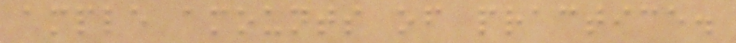ample amounts of practice.
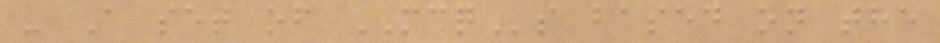- A set of MCQs based on the
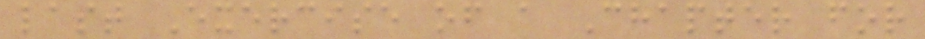last Exercise of a Chapter for
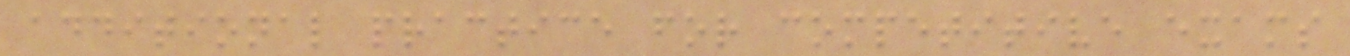additional practice for competitive exams
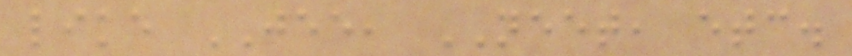like JEE, NEET, etc.
